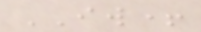IW+
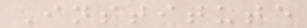Institute
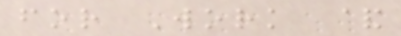for Work &
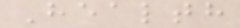Health
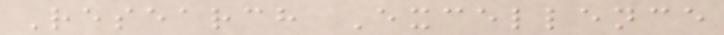Research Excellence
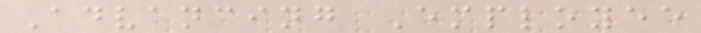Advancing Employee
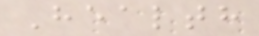Health
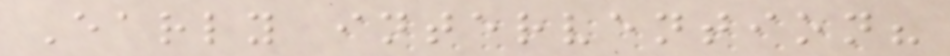Early intervention?
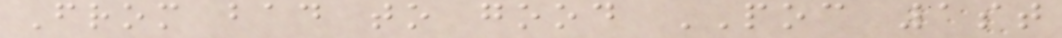From bad to good POC 1st
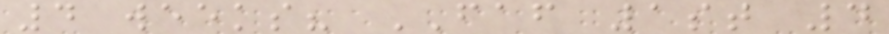4 weeks? FAF 1st 4
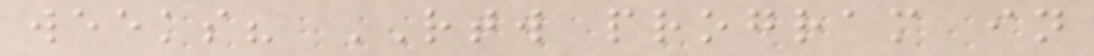weeks? RTW program in
